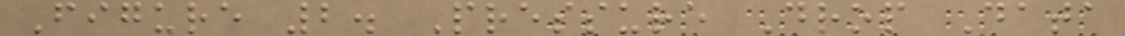Figure 2. Pressure Drop Data
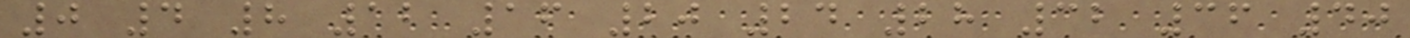0 4 8 12 16 20 24 28 32 36 40
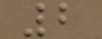2
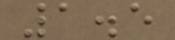1.5
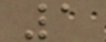1
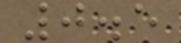0.5
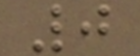0
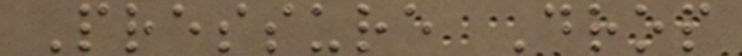Pressure Drop
